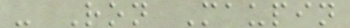- Ron Maupin
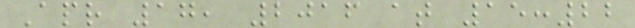Apr 17, 2016 at 15:22
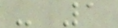- 1
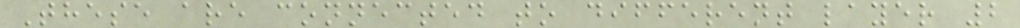These are connected to different layer 2
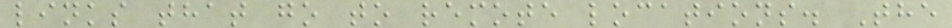links that go to remote locations. The
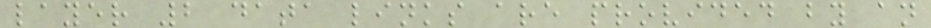layer 2 data links are provided by an
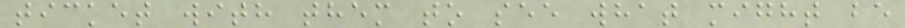ticket with them to see what might be
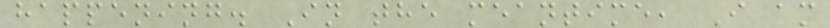happening. In the meantime, I am
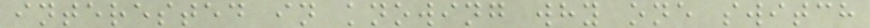interested in knowing why one switch
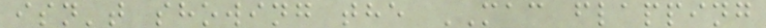isn't showing the MAC flapping
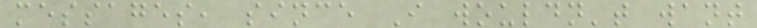messages, since I wouldn't want
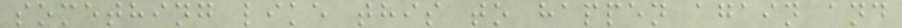something like this to happen again and
